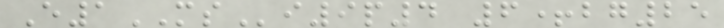E1MSi9p4 6+bg25
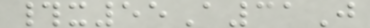#x55A31J
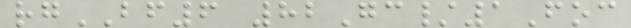rgBF6 82Gc/1Foc
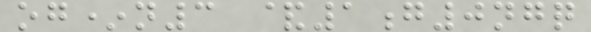og*n3 &1g0ngq
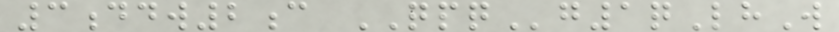3ddw2c QPQg1qLhW
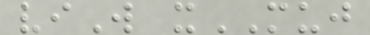viW xMUJ
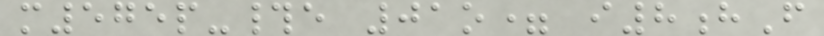m575p-#e 01o= i8hF
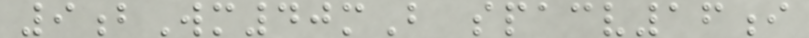9bWm40mB spacv16i
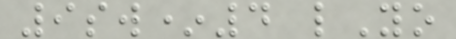9sw*4 lYo
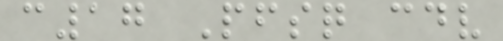c17 Pfsq cdv
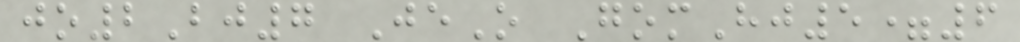jo2Bj7 JeO GomHj5=6
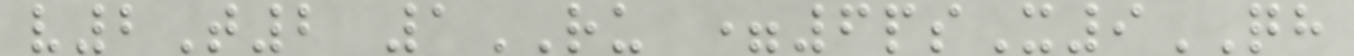v2T2 1RU =6psX9QH
